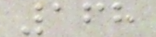168
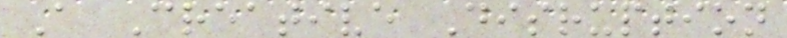A Creative Disruption
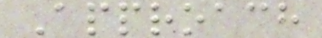Approach
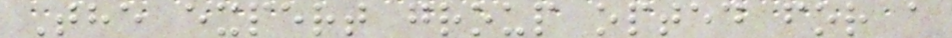The expert group opted for a
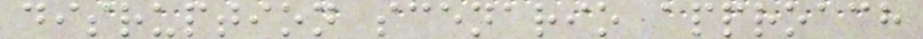disruption scenario approach
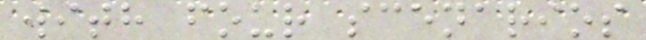with four scenarios
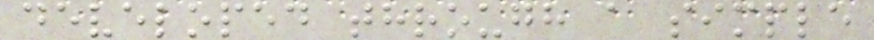developed through a simple
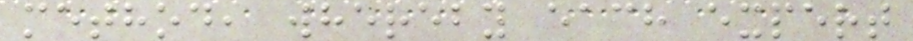method, whereby each expert
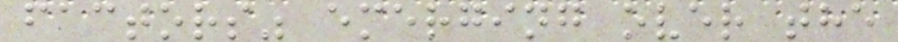factors" emerging over the
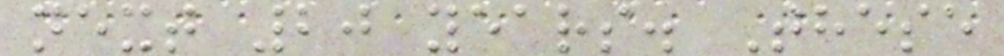next 20 years. These
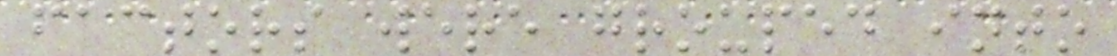factors were grouped into
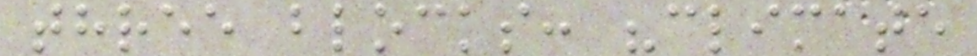three blocks: "climate
